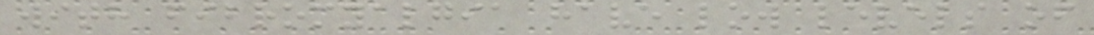with fibromyalgia have low levels of
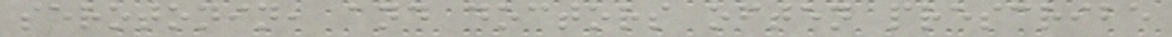serotonin, and doctors often prescribe
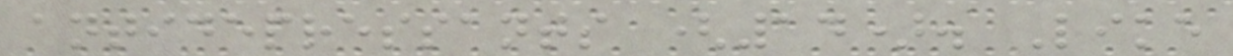antidepressants (14). Like
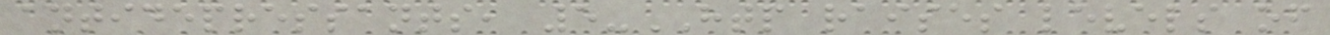antidepressants, 5-HTP raises levels of
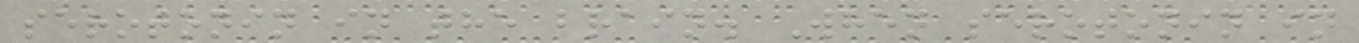serotonin in the brain. When serotonin in
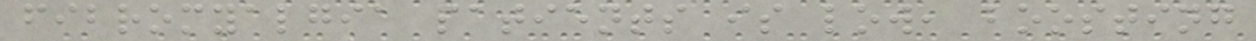fibromyalgia patients is low, boosting
